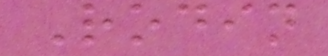Rodin
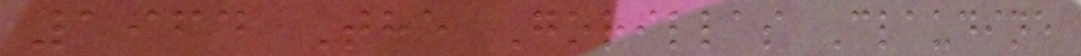1964 The Gorillas Claudine
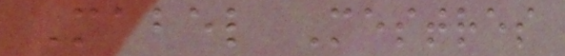Mabel Mestres
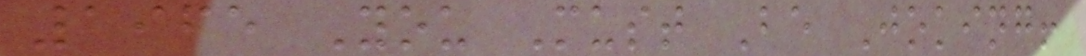1965 You Must Be Joking!
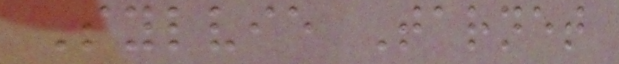Sylvie Tarnet
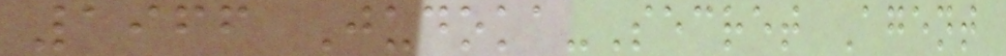1966 Judoka-Secret Agent
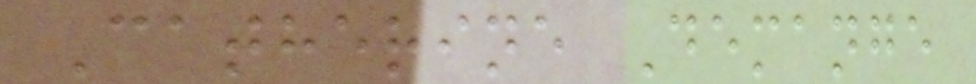Catherine Demange
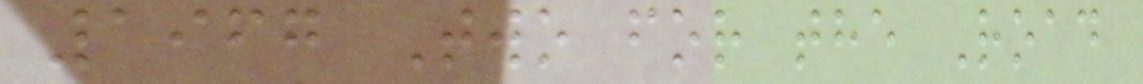1967 Two for the Road
